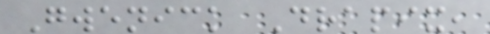Gwenick Drapix,
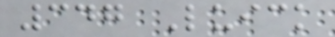347 Luick
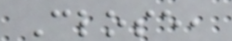Close,
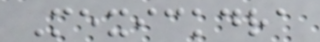Mexickdra
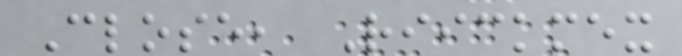Close, Riickmex
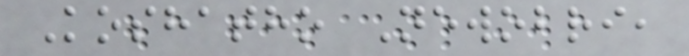Koshatho Newobri,
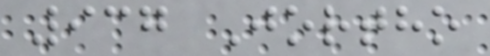937 Jortho
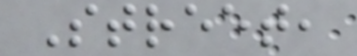Street,
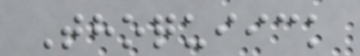Thoquiick
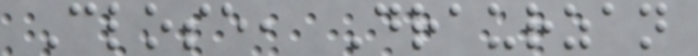Close, Draurzan
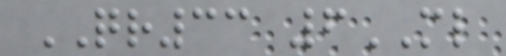QR33 6ML
